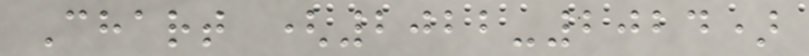Chart (2022-2024)
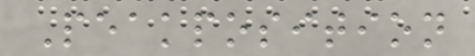Peakposition
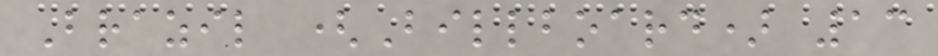Brazil (Billboard) 13
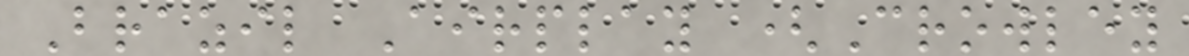Brazil Airplay (Crowley
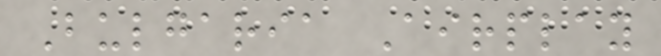Bulgaria Airplay
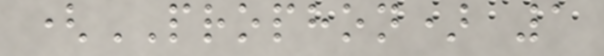(PROPHON) 1
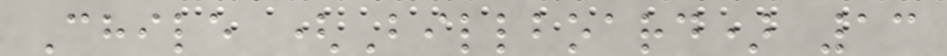Chile (Billboard) 13
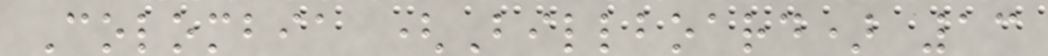Colombia (Billboard) 13
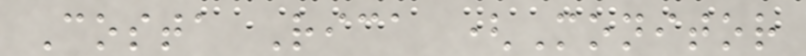Costa Rica (Monitor
